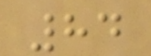84
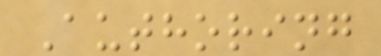Authoring
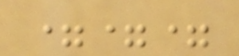===
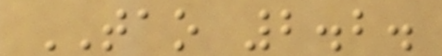TAO 2.2.
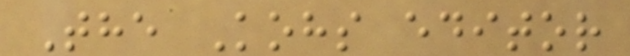The Kohs editor
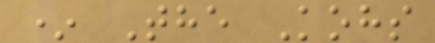* The Kohs
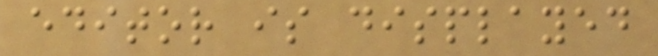editor is displayed
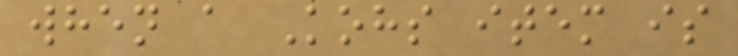when a Kohs item is
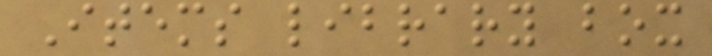Items library box
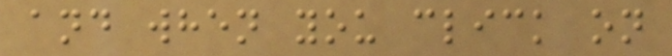and when you click on
